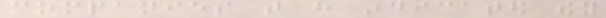companies that have indicated they
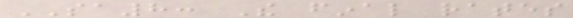SA8: The final rates
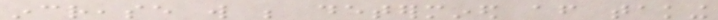increase will be determined after taking
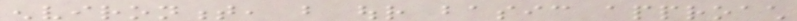environment, but our basic approach
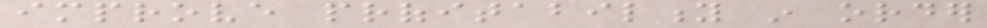improve profitability in order
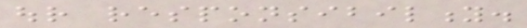our responsibility.
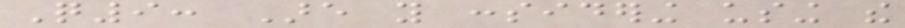Q9: Are you considering using the
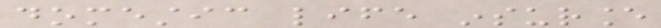domestic life insurance
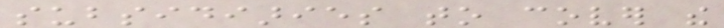subsidiaries to cover the
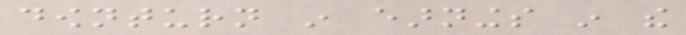downturn in earnings in the
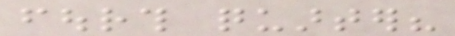fourth quarter?
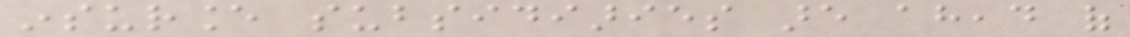insurance subsidiaries are ahead of
